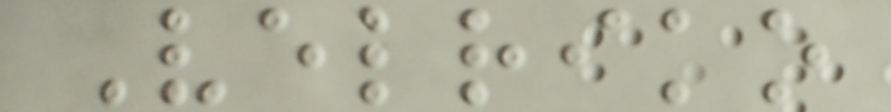Velriko
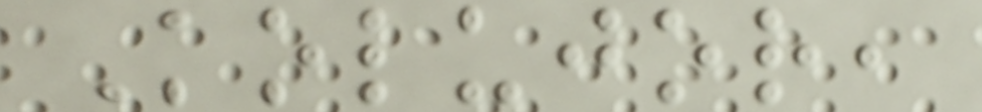Kolujor,
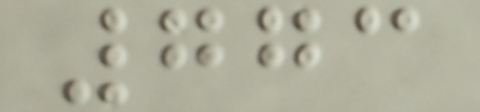773
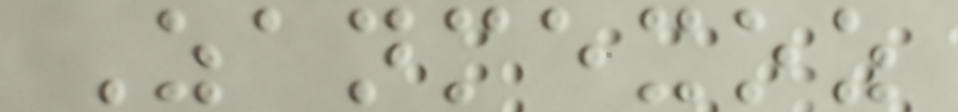Zanmexoz
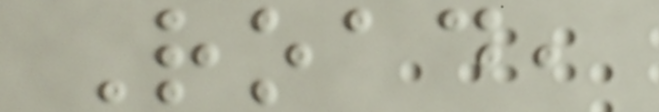Road,
